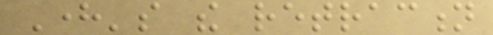Here's the retraction
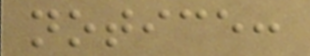notice:
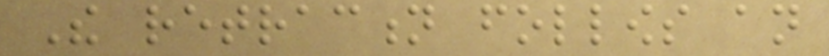The retraction follows an
